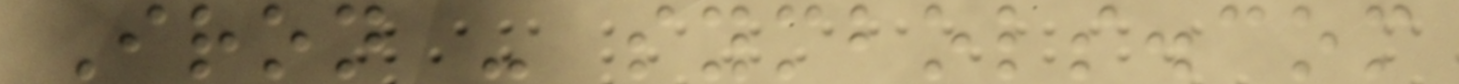Iron - symbols.com
